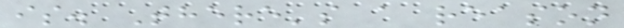is. There's a reason
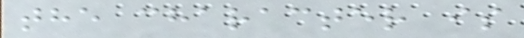the character is
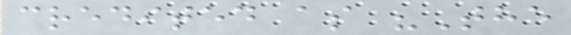credited as "The
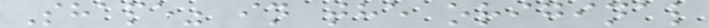Shape" in the original
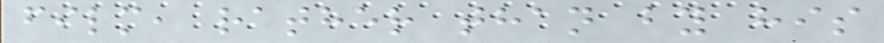film, rather than by his
